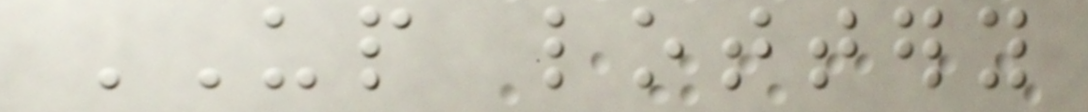UP lottery
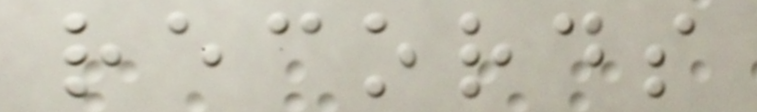records
